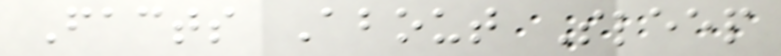Facts About Sleep
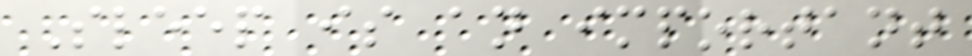Sleep is an important
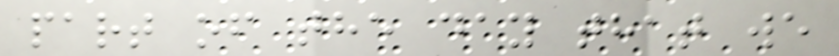part of the day that we
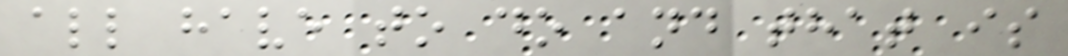all have to do and that is
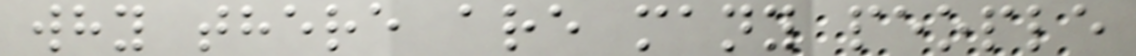why there are many people
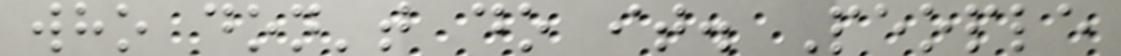who don't do it. People
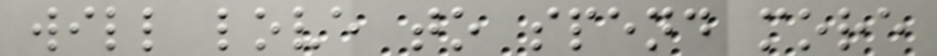will love to spend more
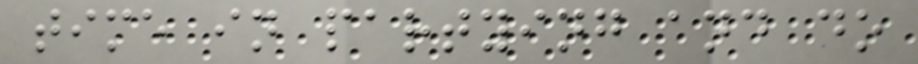time in partying and do
